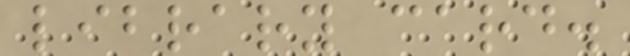library card.
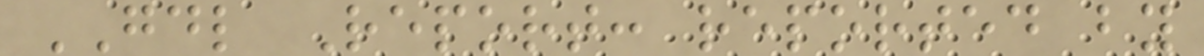GDL Report: reported by
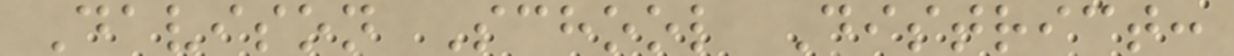Davison School District:
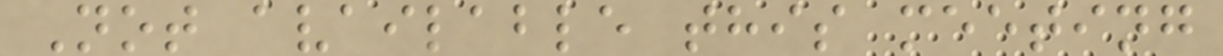Not available this meeting
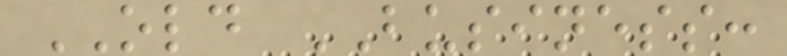OLD BUSINESS:
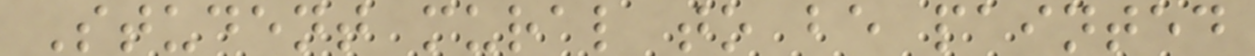Student mural to be painted
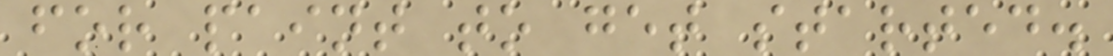for paint to get started.
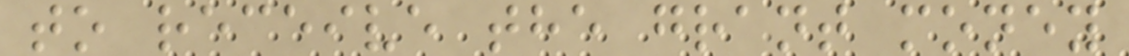to receive the grant money
